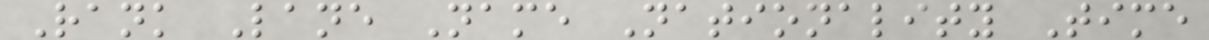Rank Lane Name Nationality Time
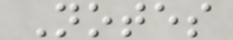Notes
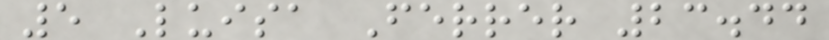5 Luisa Ferrer 23.44
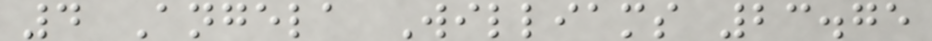4 Angela Williams 23.75
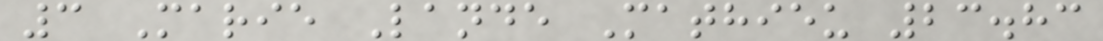3 Marie Lande Mathieu 23.83
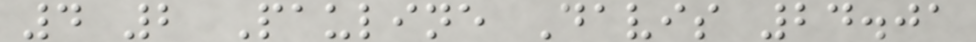4 2 Pauline Davis 24.01
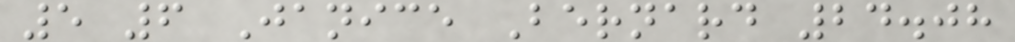5 6 Janice Bernard 24.08
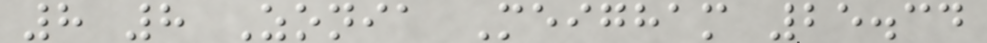8 8 Zonia Meigham 25.34
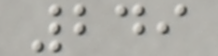249
